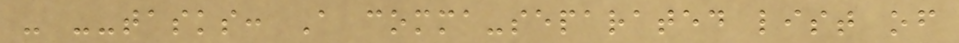- --tasks: A comma-separated list of
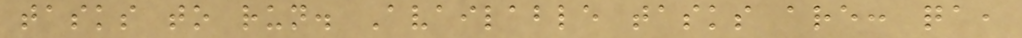tasks to run. Available tasks are: qa,
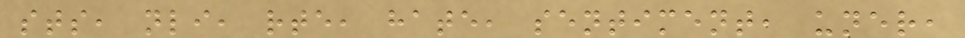sts, nli, rte, hate, sentiment, uner,
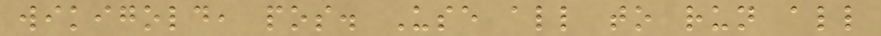wikigold, pos. Use all to run all
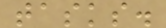tasks.
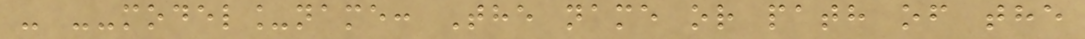- --model_name: The name or path of the
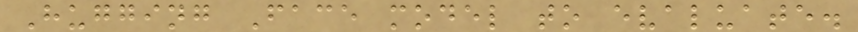Hugging Face model to evaluate.
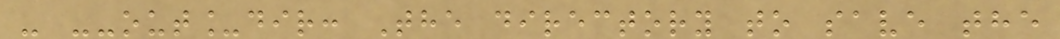- --out_dir: The directory to save the
